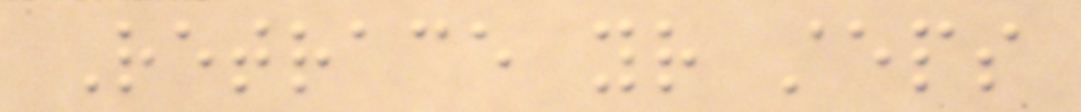Retrace your steps
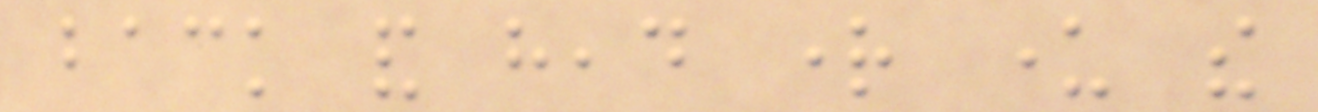back and head right under the
